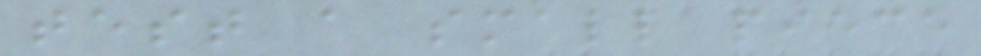test a small piece
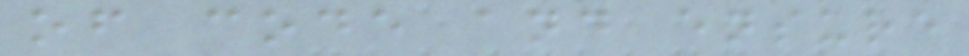of code and ensure
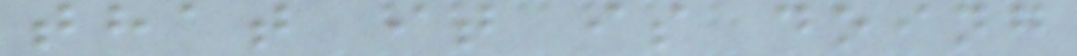that it is doing
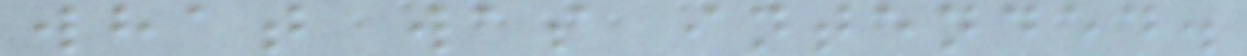what was intended.
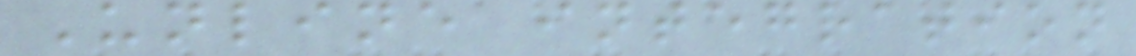Unline integration
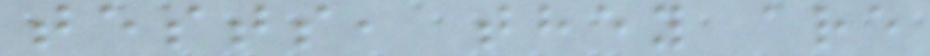tests, they are
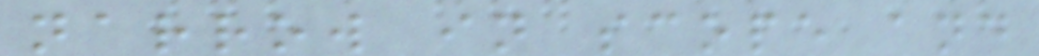narrow in scope and
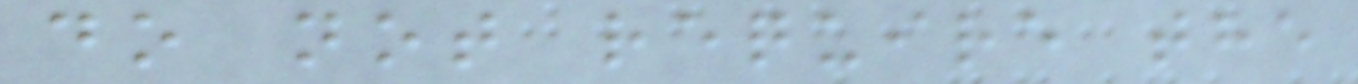do not require the
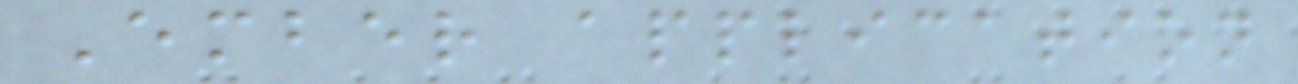Ember application
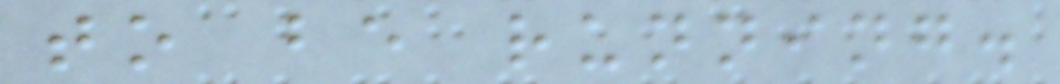to be running.
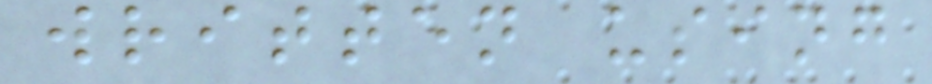written using
